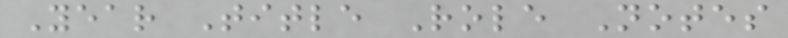Year Title Role Notes
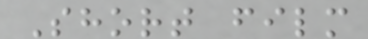Short film
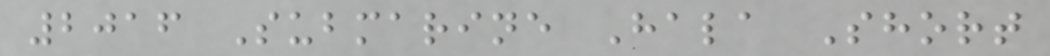2016 Submarine Hala Short
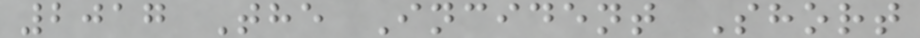2017 The Incident Short
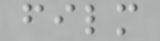film
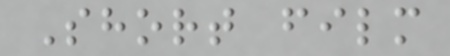Short film
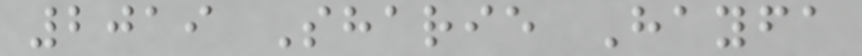2019 Sharie Hayfa
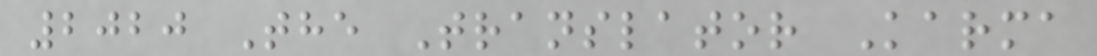2020 The Translator Karma
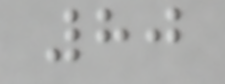80
